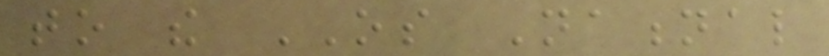to the OS National
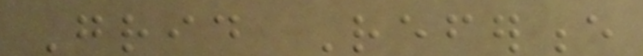Grid Reference
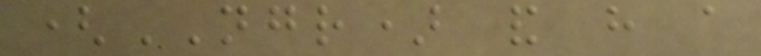(NGR) and have a
